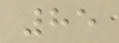85
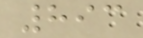893
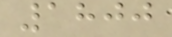1800
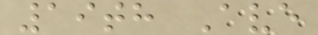19th Ave
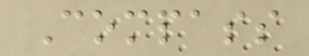Compass
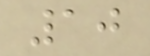10
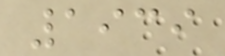1939
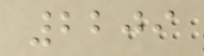2209
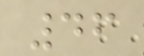46
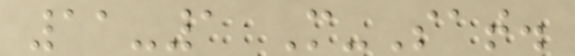11-1 M-Sat.
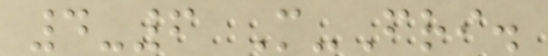4-6 M-Fri.
